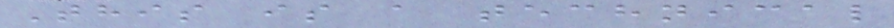This is a technical
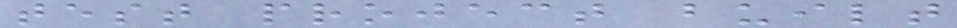test project built
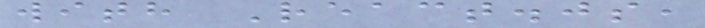with React.js,
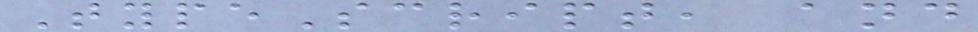TypeScript, and
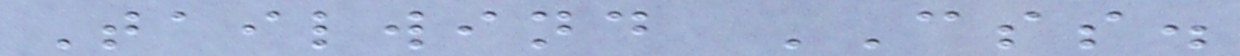Tailwind CSS.
